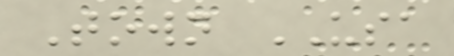Town USA
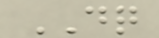DQ
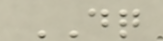DQ
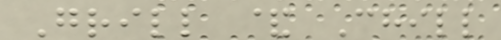Grill & Chill
